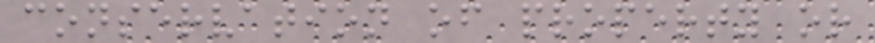conservation of property or
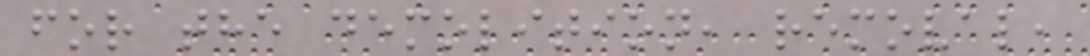for the demolition, removal,
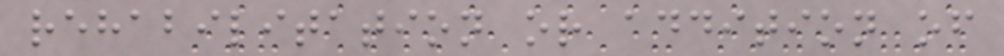rehabilitation or addition of
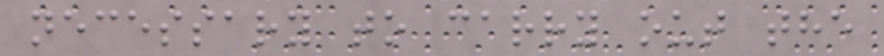necessary to carry out the
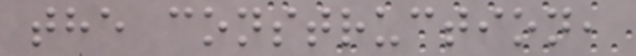the construction,
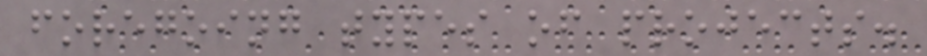foregoing types of projects.
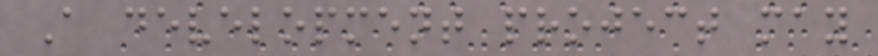A development project may
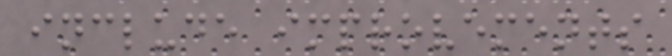include improvements
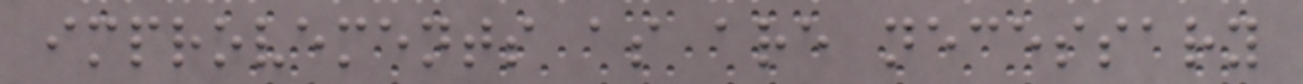improvements as are necessary
